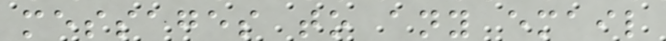messages to any email
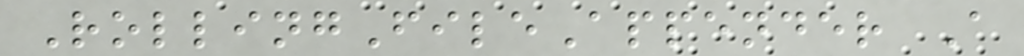RollingFileAppender A
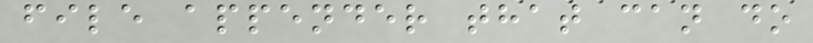file appender that can do
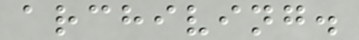archiving.
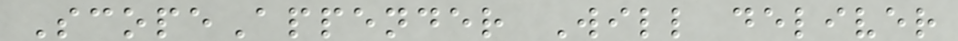ScopeAppender Will deliver
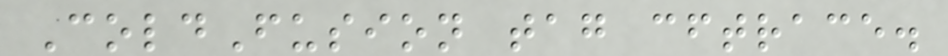ColdFusion tag cftrace.
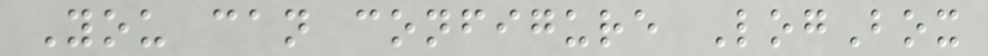You can configure LogBox
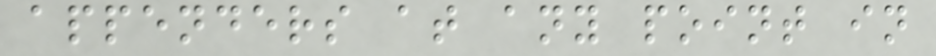appenders at any point in
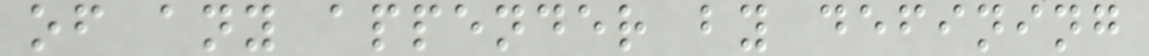of any appender by defining
